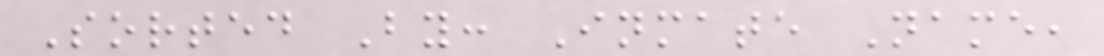Sorted By: Inmate Name,
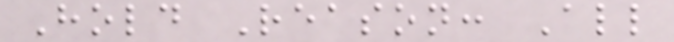Hold Reason: All
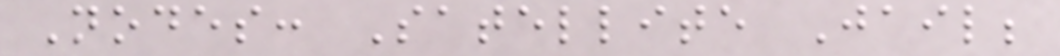Nodes: Satellite Jail;
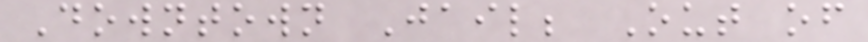Downtown Jail; Out of
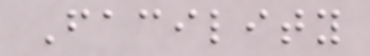Facility
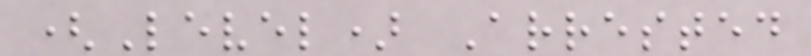(Level) Arrested
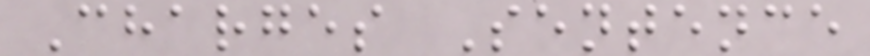Charges Sentence
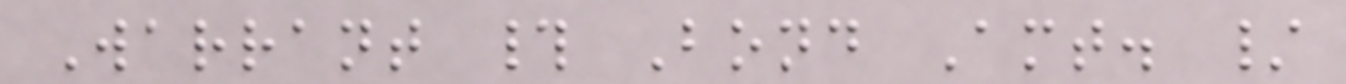Warrant # Bond Amt. /
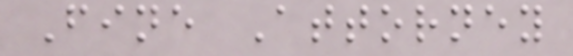Fine Attorney
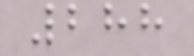288
